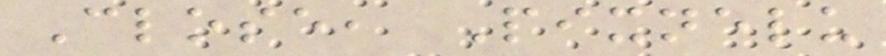Close, Pixnelu
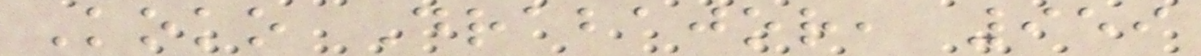Koko Drabajor, 959
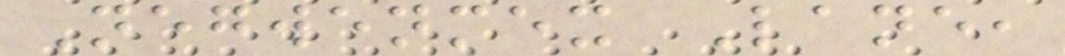Negwenmex Lane,
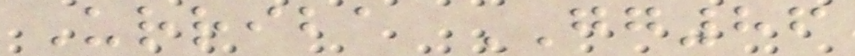Urriba GG86
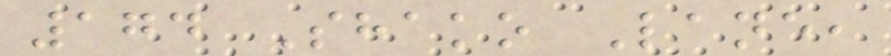174 Shako Lane,
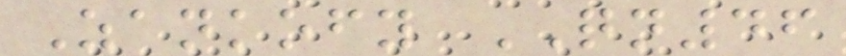Zankofy QN46
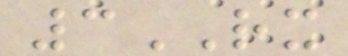3RX
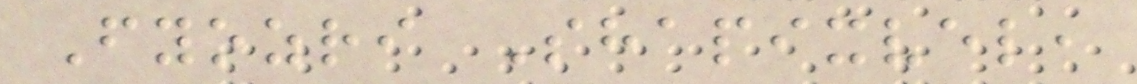Fyozri Shapixvel,
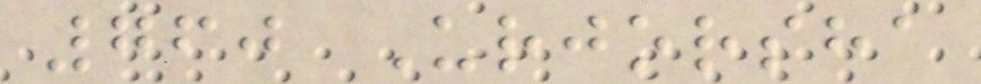760 Urjorsha
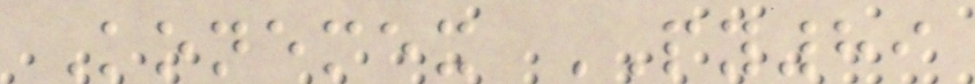Konemex PY89
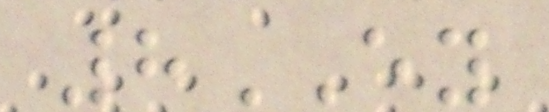8EY
